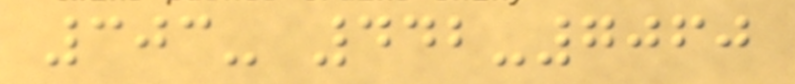303- 442-7060
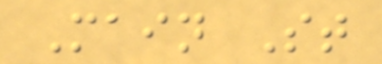Main St
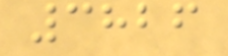3826
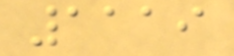1119
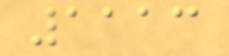1113
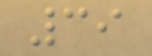39
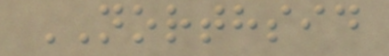NORTHSID
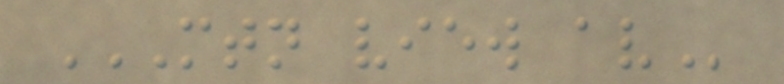MTN VIEW AV
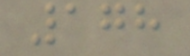178
